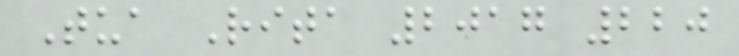Tua Rita 2017 220
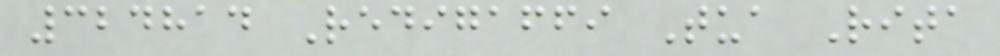324814 Redigaffi Tua Rita
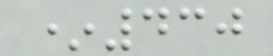*430
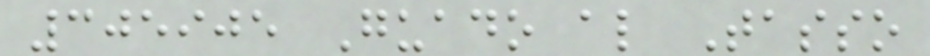305905 Guado al Tasso
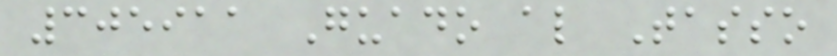305911 Guado al Tasso
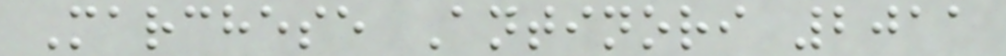Marchese Antinori 2011
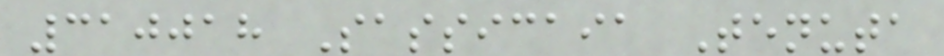310018 Sassicaia Tenuta
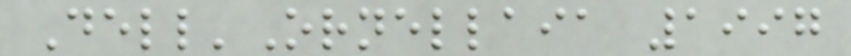Dell'Ornellaia 1997
